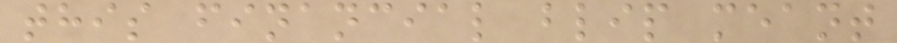this financial blip meant
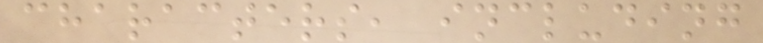characters, including
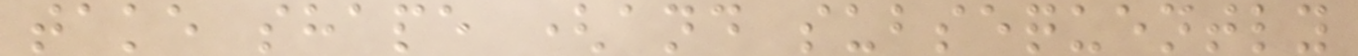take shape (and subsequently
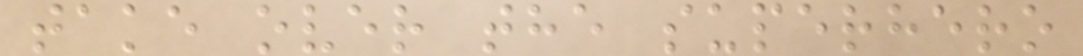take over the superhero
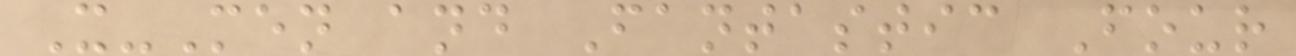X-Men and Fantastic Four
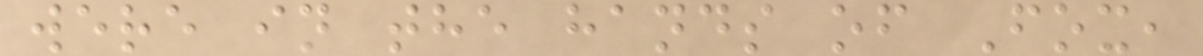were in the hands of Fox,
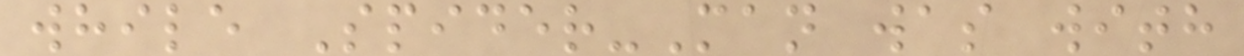while Spider-Man was with
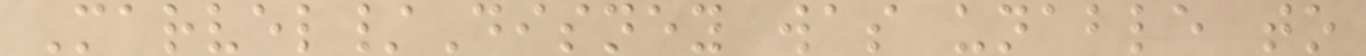Marvel/Disney was unable to
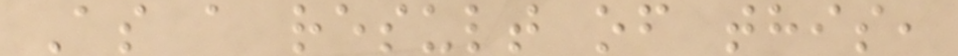As a result of this,
